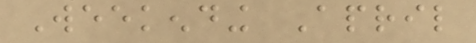Weekending April
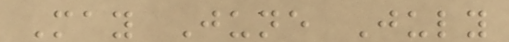May June July
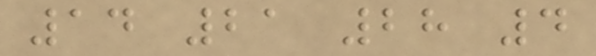14 21 28 4
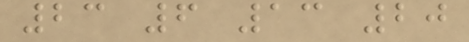23 6 13 20
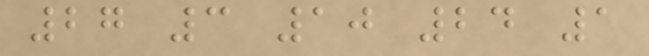27 3 10 24 1
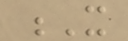X
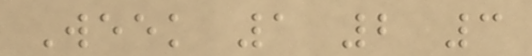Week 1 2 3
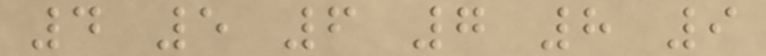4 5 6 7 8 9
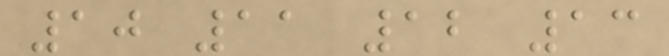10 11 12 13
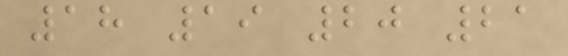18 19 20 21
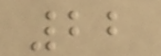22
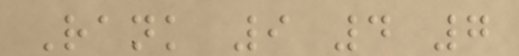Rank 9 4 7
